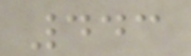443
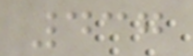437
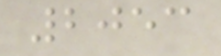2053
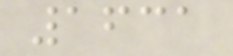1631
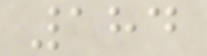184
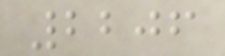2206
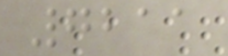7211
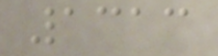1313
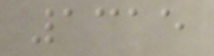1315
